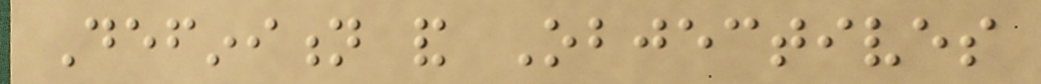Definition and Objectives
